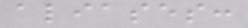aliases:
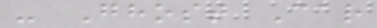- Ghost Car
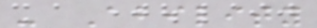- Ability
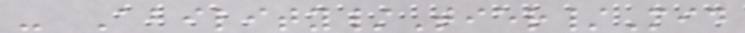- Ability/Tier/Mid
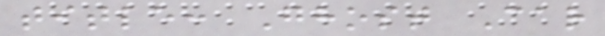title: Ghost Car
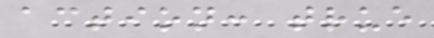action: true
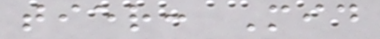tier: Mid
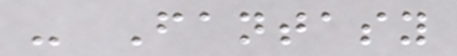- Fantasy
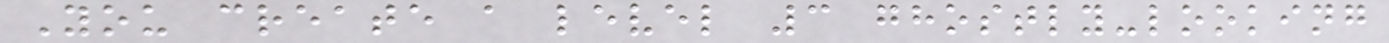You create a level 3 ghostly-looking
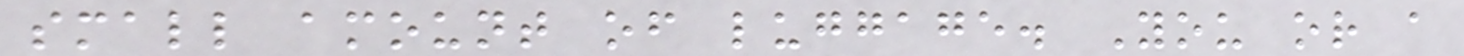small amount of luggage. You or a
